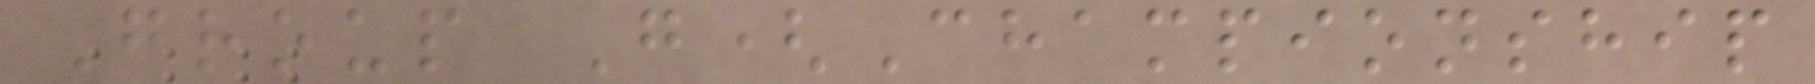Group G(Championship
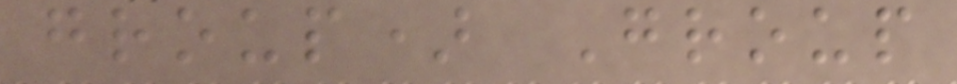group) Group
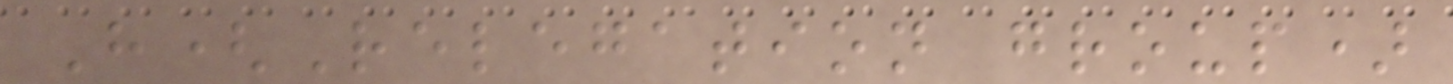H(Relegation group)
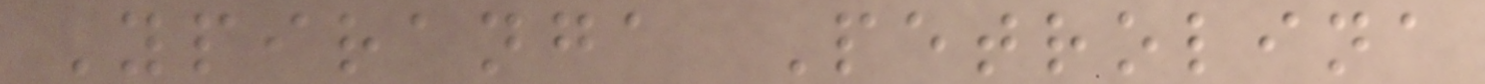Ypiranga Petrolina
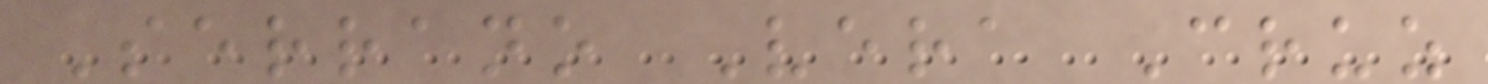Serrano Vera Cruz
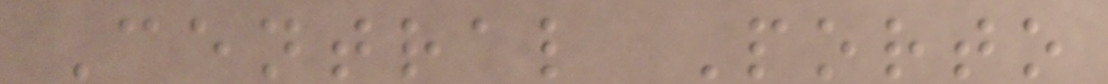Central Porto
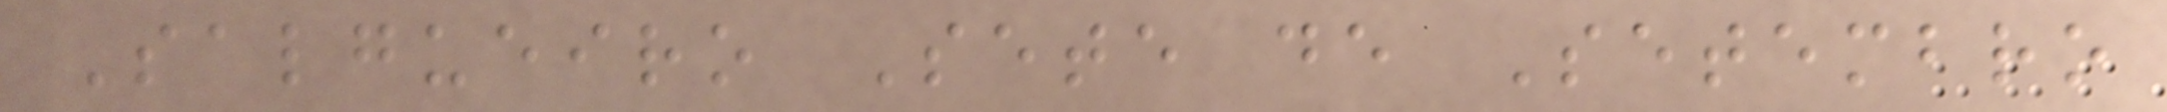Salgueiro Sete de Setembro
